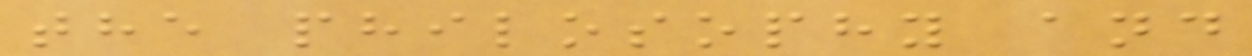the philosophy and
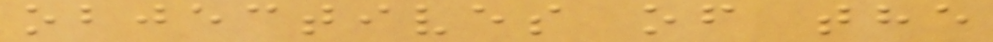objectives of the
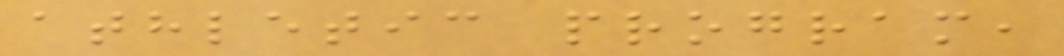athletic program,
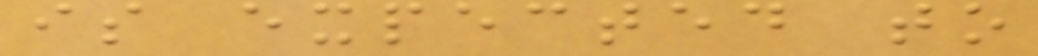is expected to
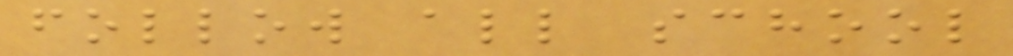follow all school
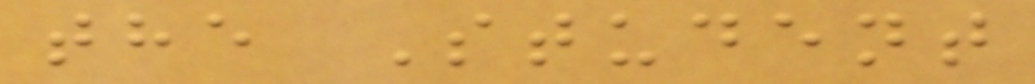the Student
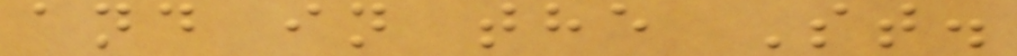and in the St.
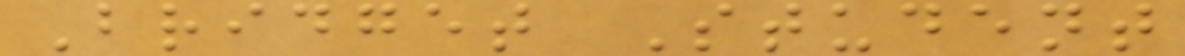Bridget Student
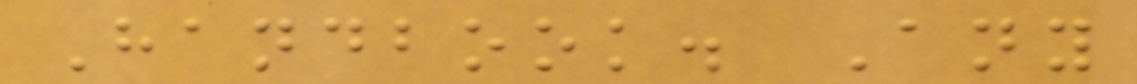Handbook. Any
